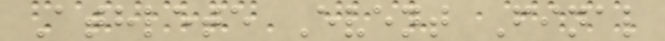Athlete Event Final
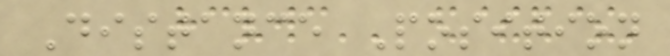Distance Position
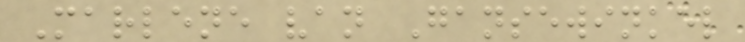Marlene van Gansewinkel
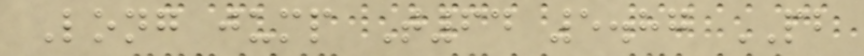Long jump T64 5.87 PB
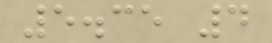5.35 4
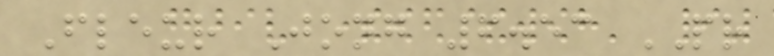Fleur Jong 6.53 PR
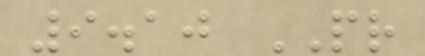9.10 PR
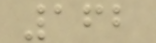162
